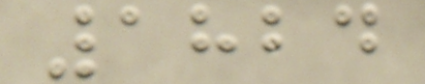1824
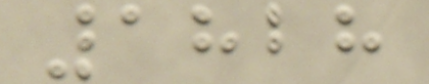1828
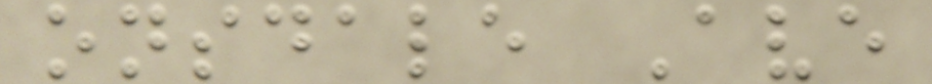onsdale Ave
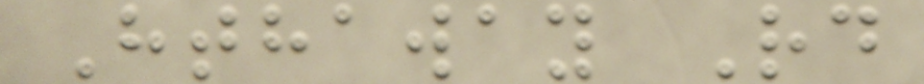Hthaway Rd
